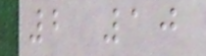2 10
